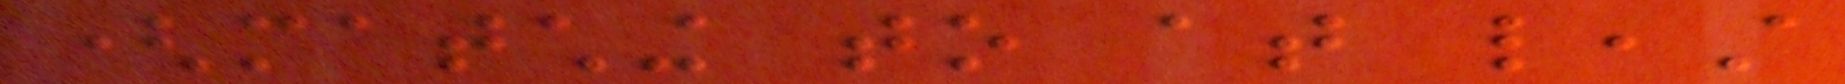(matching to at least
